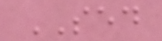SED
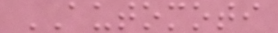AUTOMOTI
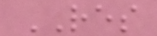RES
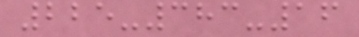225-383-16
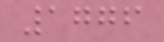1776
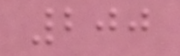200
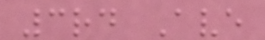3rd Ave
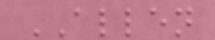ALLEN
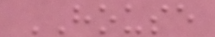HOUSE
